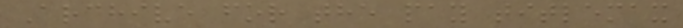Archive for the pay titlemax
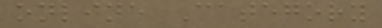online Category
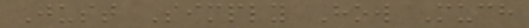Just Simply How Much
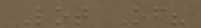Lot Of?
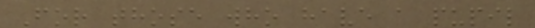For those who have a pupil
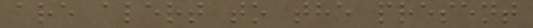are alert to the present
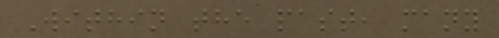Within the past, many
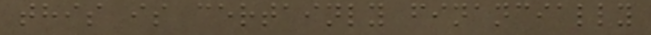this is certainly financially
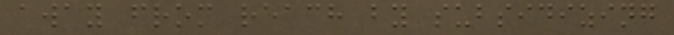away from reach by subsidizing
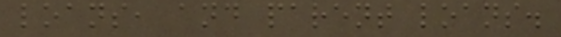loans, and parent loans.
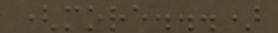(more...)
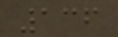136
